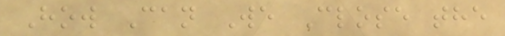How Can We Close the
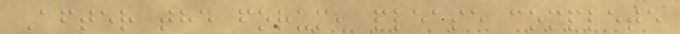After the forum, please complete
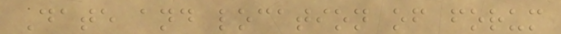Date and location of forum
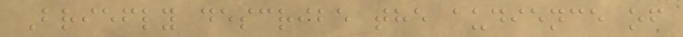Briefly describe the audience of
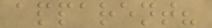apparent?
